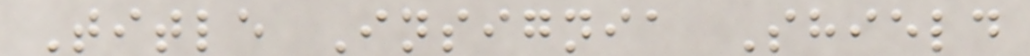Title Insignia Shield
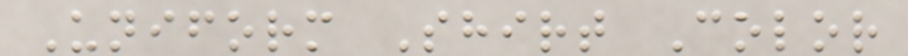Uniform Shirt Color
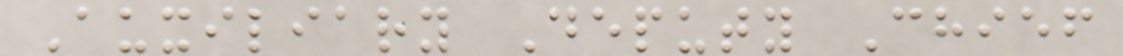Auxiliary Deputy Chief
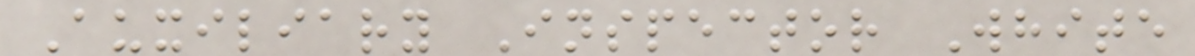Auxiliary Inspector White
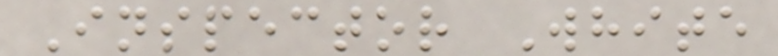Inspector White
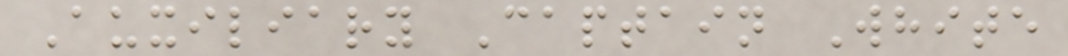Auxiliary Captain White
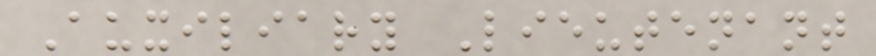Auxiliary Lieutenant
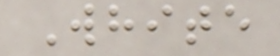White
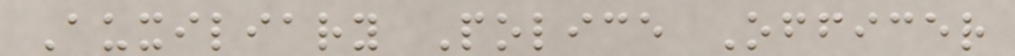Auxiliary Police Officer
